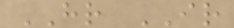HR IR
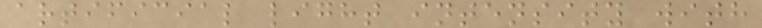artificial light intensity with
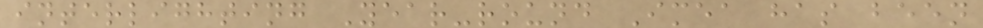interlighting Year-round Imea has been
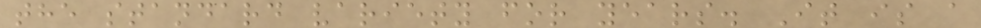the standard variety for years. It is a
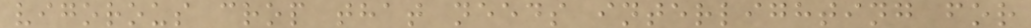vigorous crop that needs interlighting for
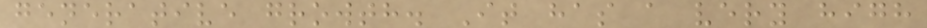generative growth. It has a very high
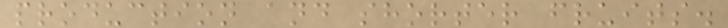production and shorter fruits.
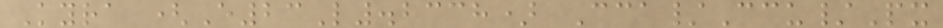Kyra (E23L.2338) Cca/Ccu/Px
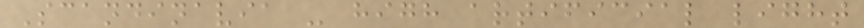Scandinavia - high artificial light
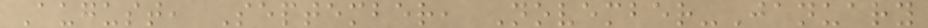August, September, November-January
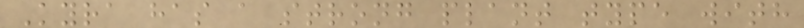Kyra has a strong plant type with
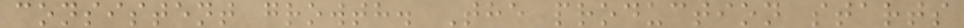consistent growth. The production starts
